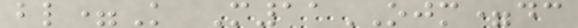bl=K M11OJM=dc
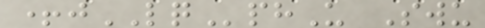+jLQphU Swu
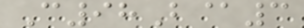C98B@3
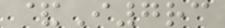&I7rc
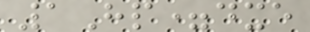1Hp=dxe
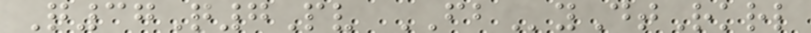Q37Q7Pv FByDtRkrl
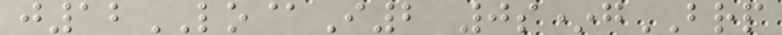j12LO@I2 0s*gBRP
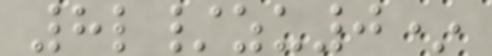8l/zu0*
